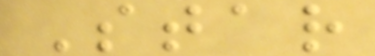Star
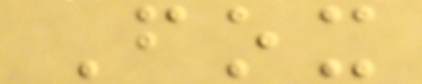Fox
